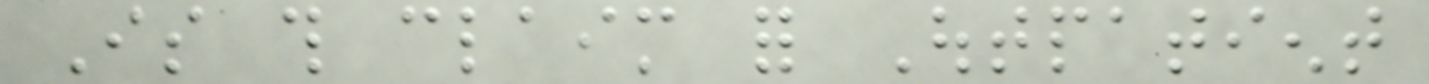Is this claim for Outpatient
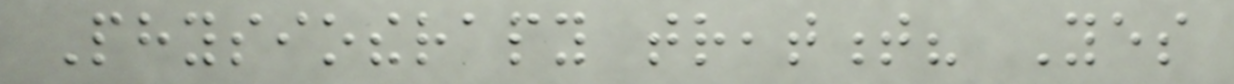Physiotherapy treatment? Yes
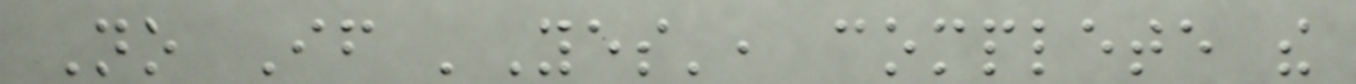No If 'Yes', complete the
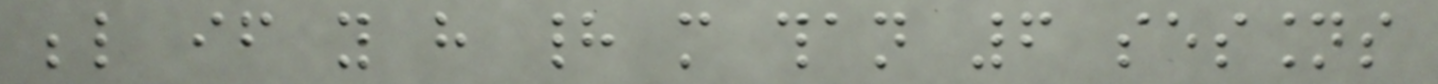below if you have had more than 6 sessions
